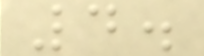4.
